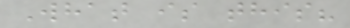What is this?
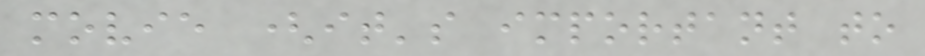movie (it's important to
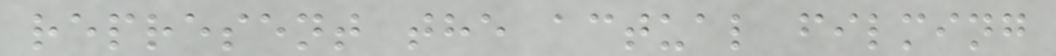represent the actual filming
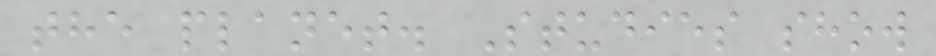the planet. Studies show
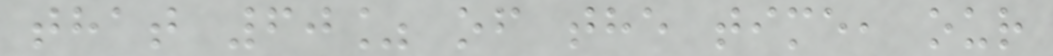that 60% of the time, our
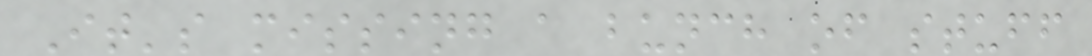It's missing a bunch of stuff
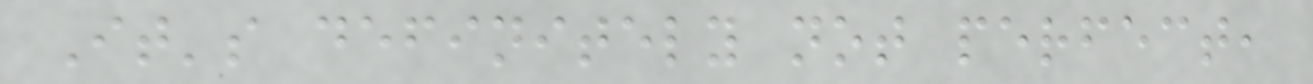It's definitely not perfect,
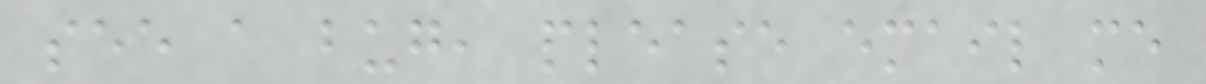see a bug, please email me
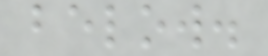below.
